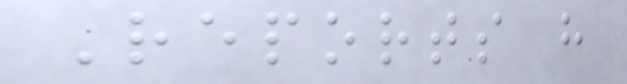Reports have
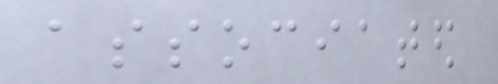associated
